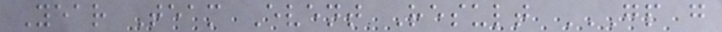Year Team Event Result GP G
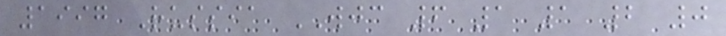1997 Russia WJC 6 1 1 2 0
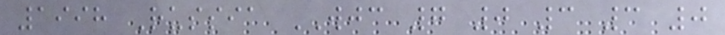1998 Russia WJC 7 0 3 3 0
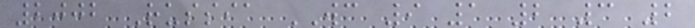2002 Russia WC 9 1 2 3 2
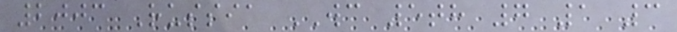2003 Russia WC 5th 7 1 3
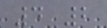4 2
